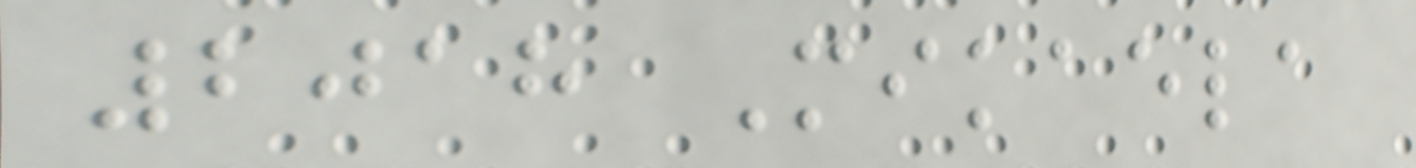2018 Mikaela
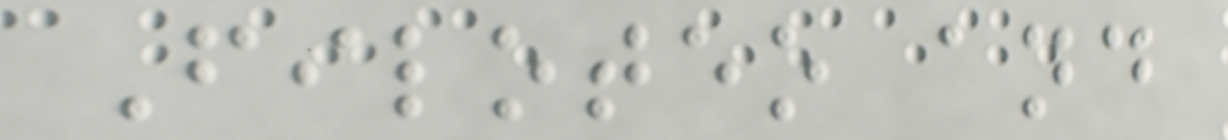Filoteo and
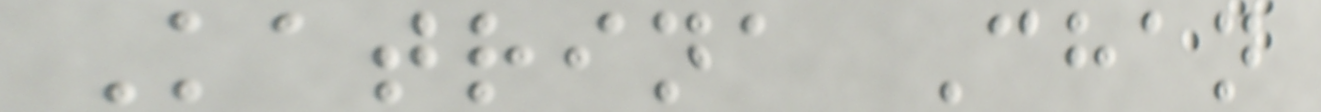Katrina Chan
